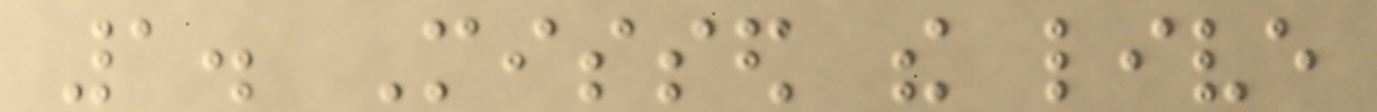1. Missed the live
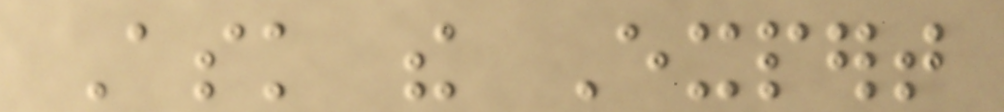Ask the Expert
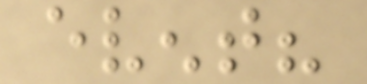event?
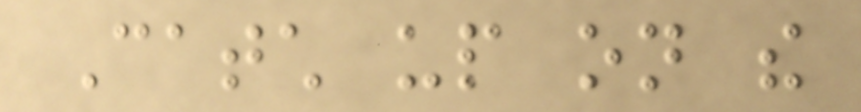Catch up on the
